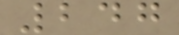247
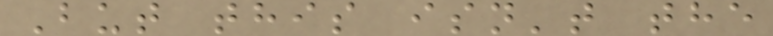But this isn't the
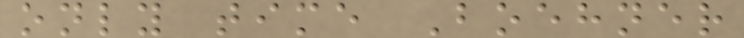only time Boehner
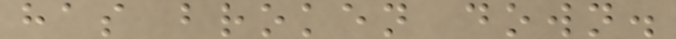has broken down.
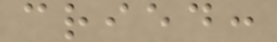cried:
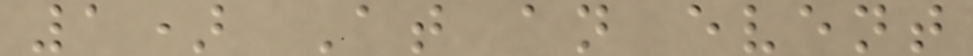1) At an event
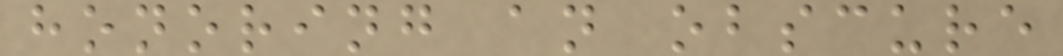honoring an obscure
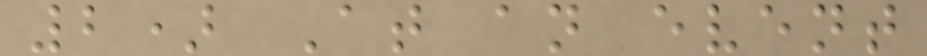2) At an event
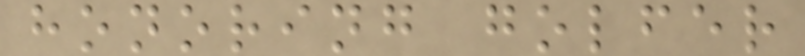honoring golfer
